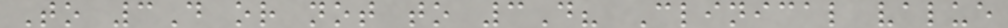To 3D or not to 3D? Clinical value
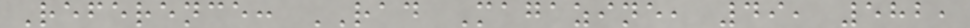Reference: RAD Magazine, 49, 582,
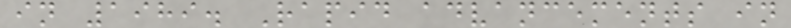in 1989. Rapid advancements in
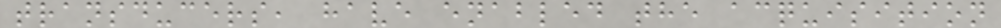transducers, have enabled the acquisition
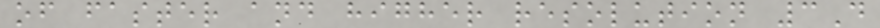of faster and higher resolution 3D
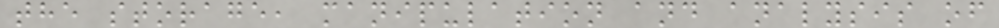the storage, manipulation and analysis of
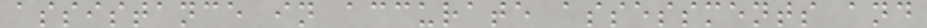assistance in accurate assessments and
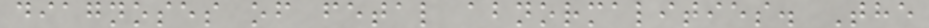diagnoses of fetal abnormalities. The
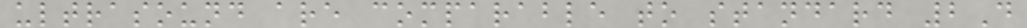ultrasound are comparable to standard 2D
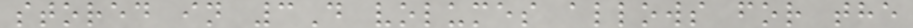stored in 3D volumes allows for the
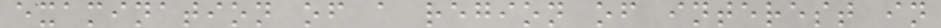examination of a region of interest in
